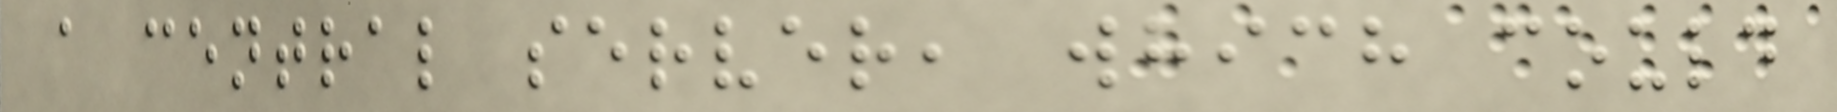a central server, which could
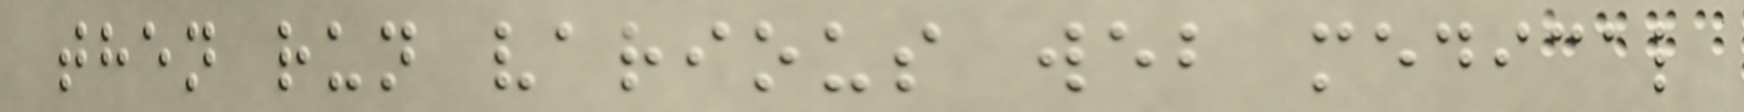then run various web medical
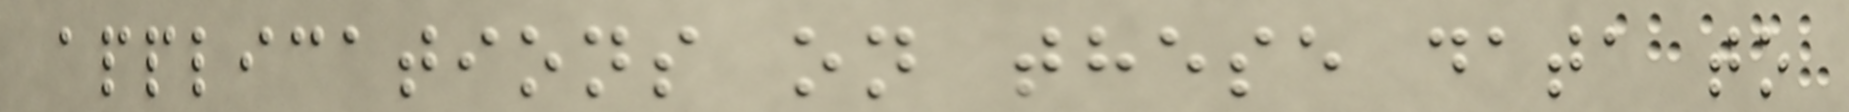applications on these data to
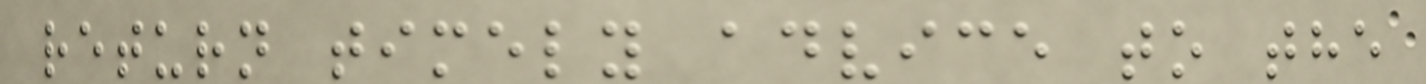return timely advice to the
